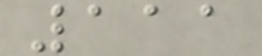111
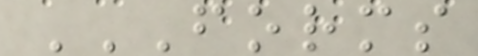FORMS
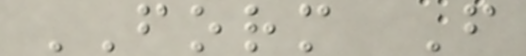FORM F
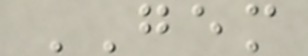GEM
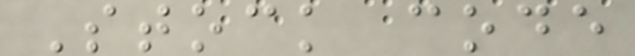Stock code
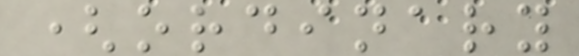(ordinary
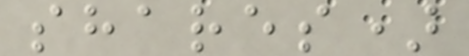shares)
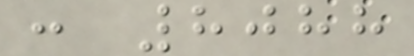: 8088
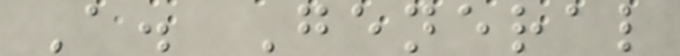A. General
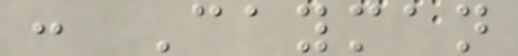: Cayman
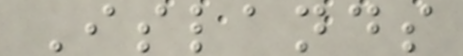Islands
